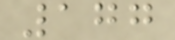177
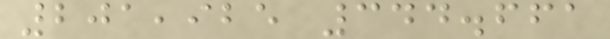201,925 344.661
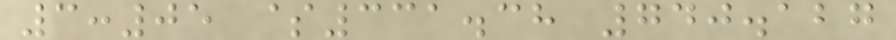3:05 $331.38 740.127
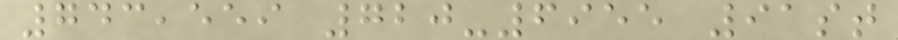743,559 720-6955 91st
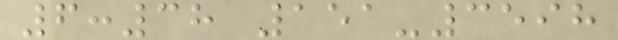6:38 151-3598
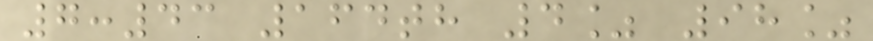7:43 164th 4% 98%
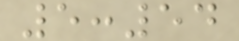5:54
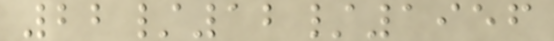22/12/1956
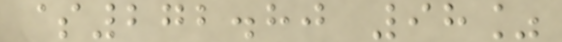$272.80 98%
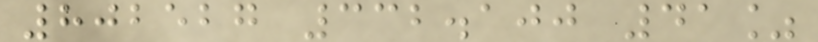802527 332.100 41%
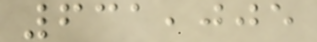631,005
